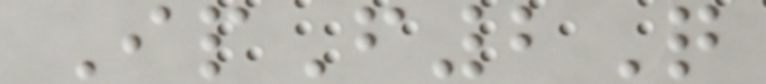IpF2Q
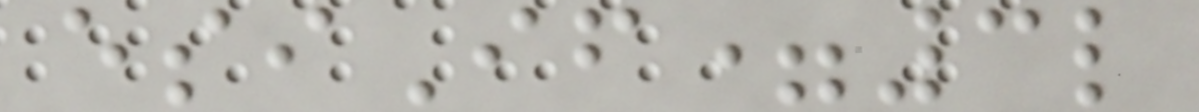esiIf=3l
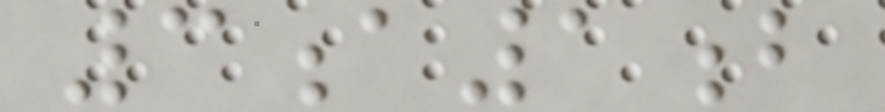3a1b
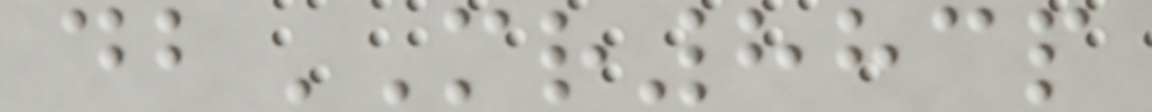dbMR883p
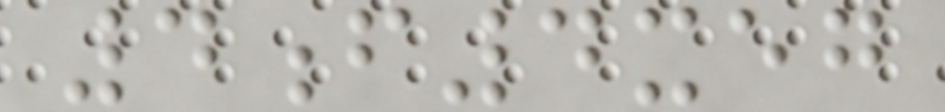4f4xeg
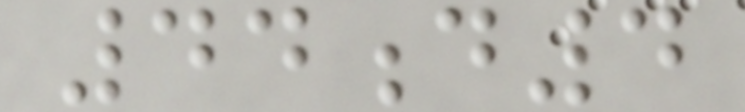44d4
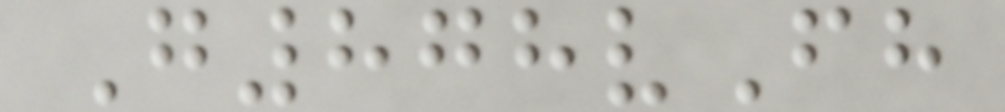G878vFh
